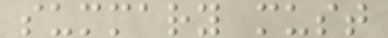summary must
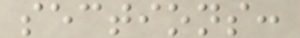sections:
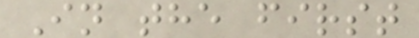In the first
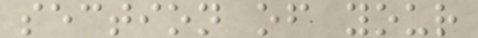section of your
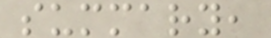summary,
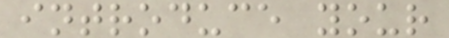introduce your
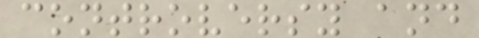controversy and
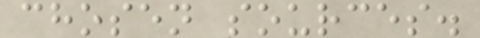chosen sources.
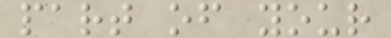part of your
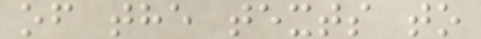of the texts to
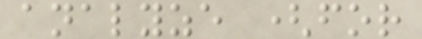analyze (for
